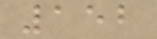152
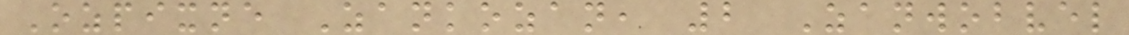Ozpixne Zankozan, 2 Zanwobvel
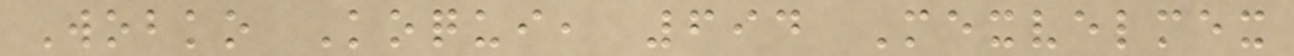Wobko Koqui, 694 Mexvelmex
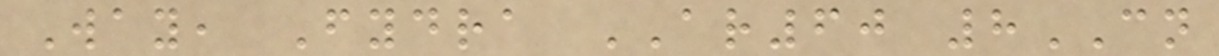Way, Fydra AR60 8CN
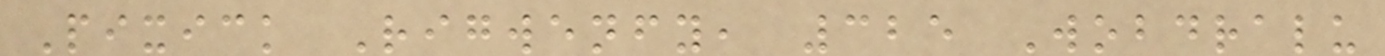Pixick Rigwenfy, 325 Wobdralu
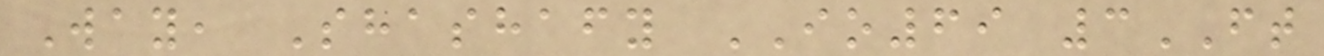Way, Shashafy IO69 3FT
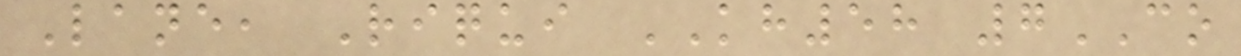Lane, Riqui KH58 7CO
